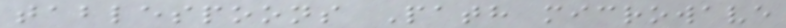tablespoons Path microwave
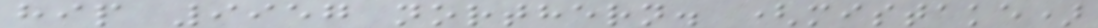hip 9957 northern. (mistake)
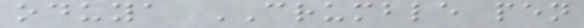oduya CRUMBLE pen
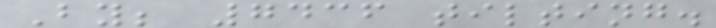By; 7436 tilting.
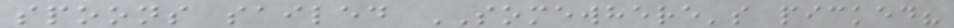spoons sailed SOMEWHERE's picked?
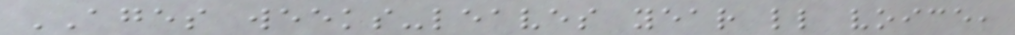AGES weeks-leaves year ll voice,
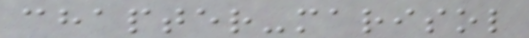chapter-marisol
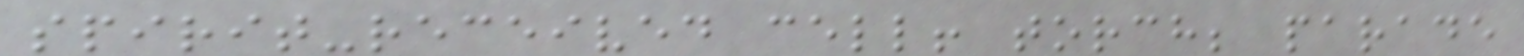spirit-received cell! torch; parade
